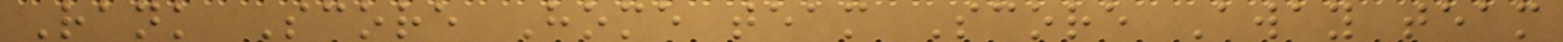Rank Score Home team Score Away team
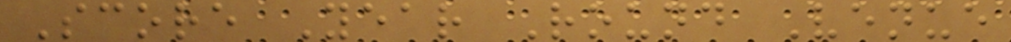Score Year Round Venue
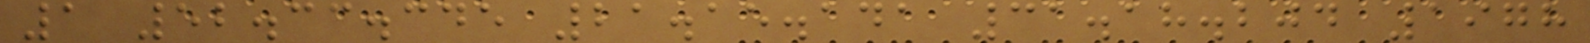1 52.33.345 21.15.141 31.18.204 1978
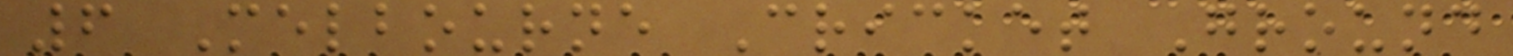6 Melbourne Cricket Ground
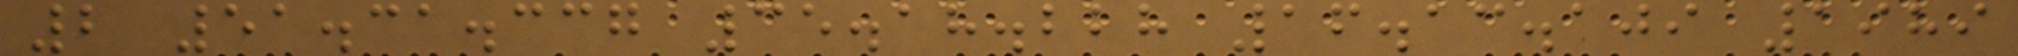2 51.31.337 35.18.228 16.13.109 1989
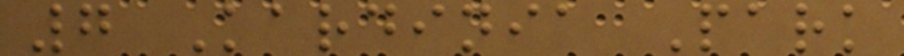7 Kardinia Park
